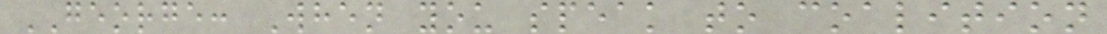GEORGE: When you speak to coalition
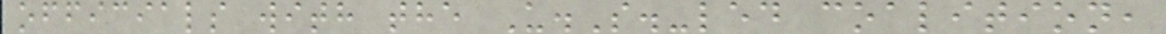officials with the U.S.-led coalition,
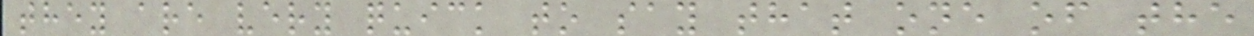they are very quick to say that one of the
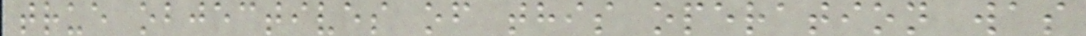true objectives of this operation was
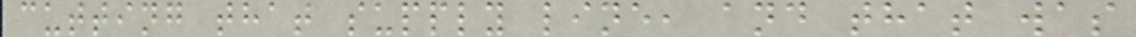cutting that supply line, and that was
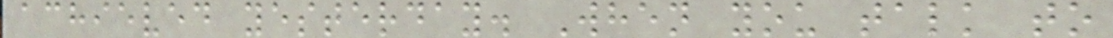achieved yesterday. When you talk to
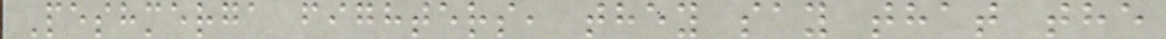Peshmerga fighters, they say that the
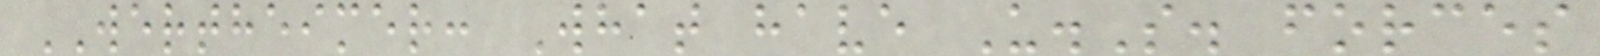WERTHEIMER: What have U.S. forces
